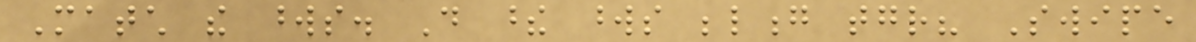Match the words. Do these words belong together? Swipe
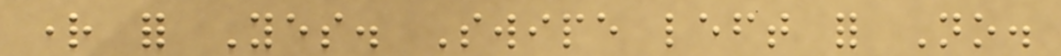right for Yes. Swipe left for No.
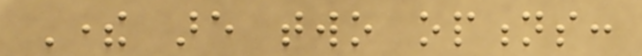There are two options:
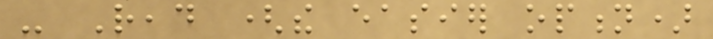- Read (the easier option)
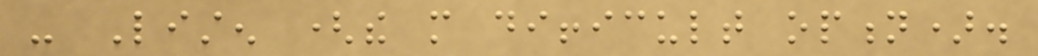- Listen (the more difficult option).
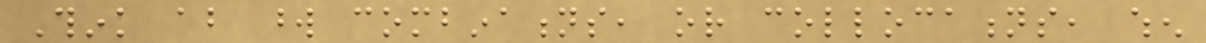Think about word combinations, or collocations, when
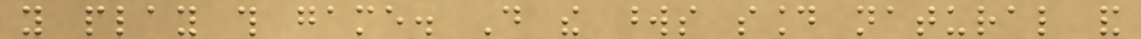you play this game. Do the words sound natural and
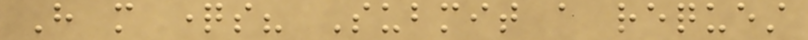Have more questions? Submit a request
